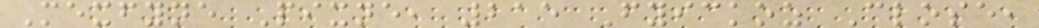Mexfyne Pixne, 215 Fyickoz Close,
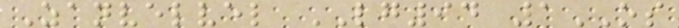Zanvelvel LG94 1OS
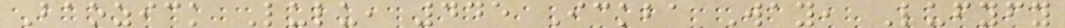Baozick Lulu, 445 Ickba Way, Lufyfy
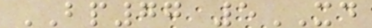BP77 5XD
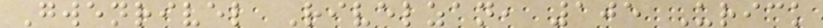Gwenrivel Rivelzan, 105 Urick
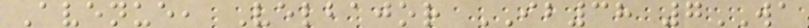Avenue, Velbajor IB38 7WA
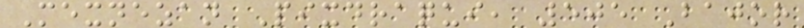Mexnezan Pixdraqui, 505 Bajor
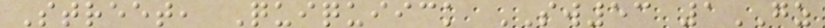Street, Quiquiick SW53 1GZ
